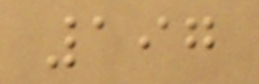197
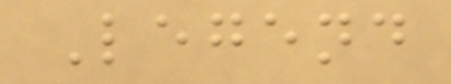Legend
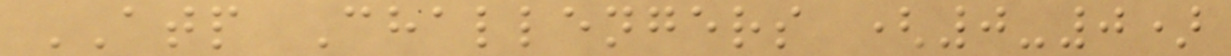ATP Challengers (0-0)
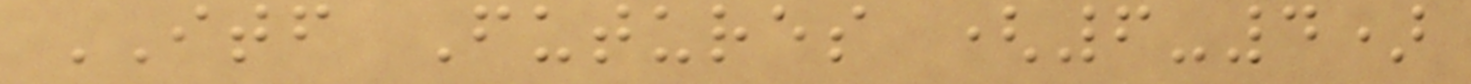ITF Futures (6-4)
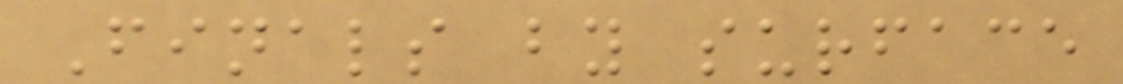Finals by surface
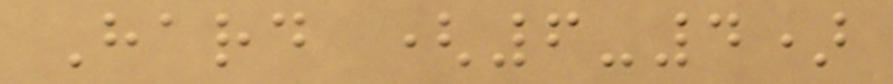Hard (6-4)
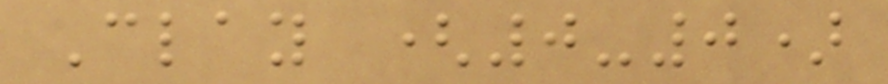Clay (0-0)
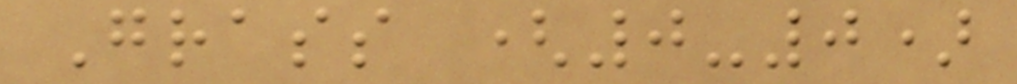Grass (0-0)
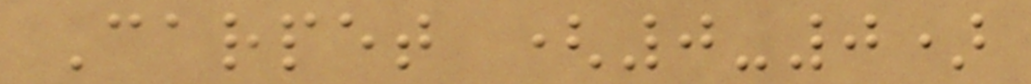Carpet (0-0)
